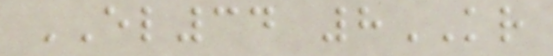EL34 8KR
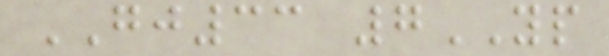GJ33 7YP
